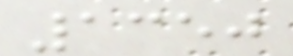1350
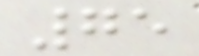75
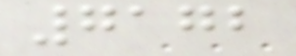7172
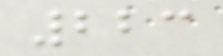223
